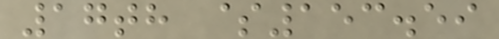17th $153.59
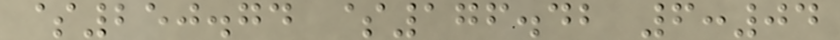$250.74 $176.42 6:04
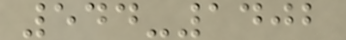544-1402
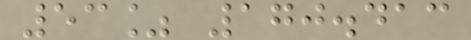53% 170.413
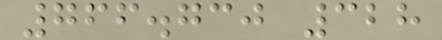766.730 328
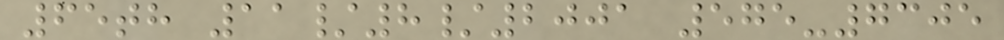65th 11/8/2001 575-7305
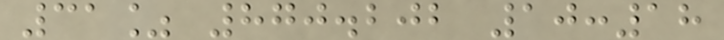31% 870.202 10:18
